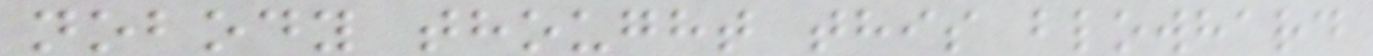nobody thought this blowhard
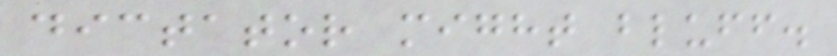dictator might bluff.
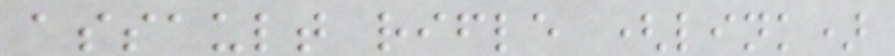assault rifle (link)
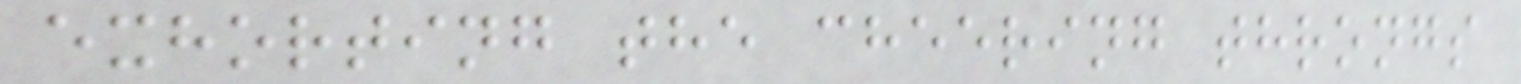exhorting the cheering throngs
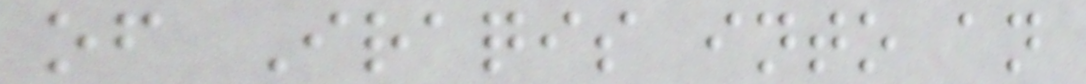of Iraqis into an
